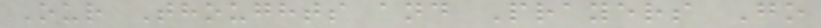Our Thoughts and Prayers Go
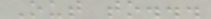Out to...
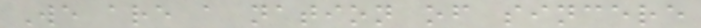We are a nation of sincere
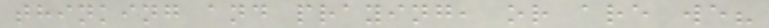thinking and praying, or are we?
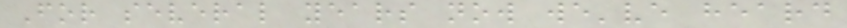For several years now we've heard
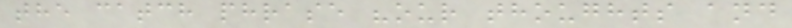the catch phrase "our thoughts and
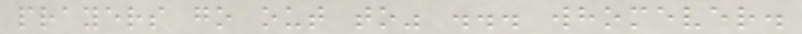prayers go out to" ... whomever.
